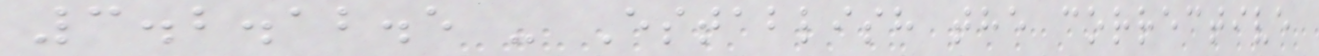3.2.12.5 - Establish the corrective
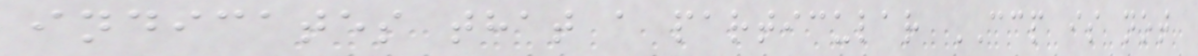indicates that a particular CCP is not
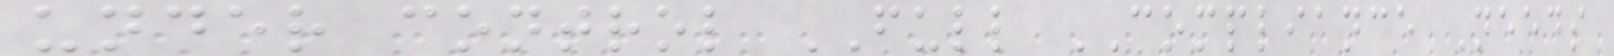under control FULL COMPLIANCE Needs
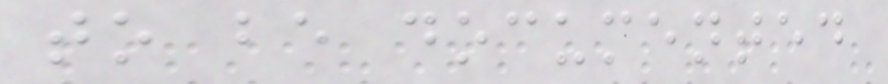to be documented
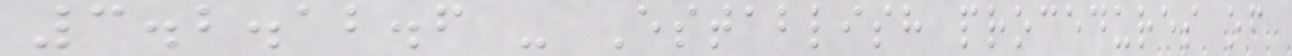3.2.12.6 - Establish procedures of
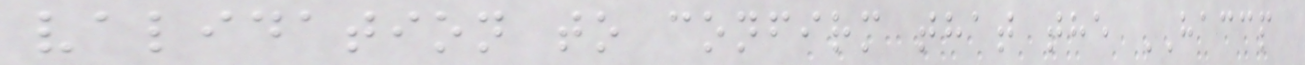validation to confirm that the HACCP
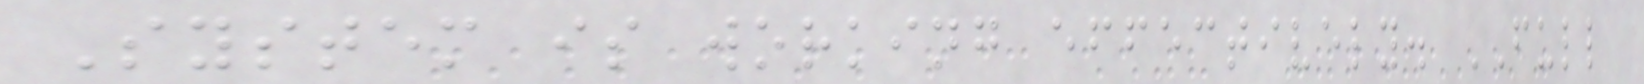System is working effectively. FULL
